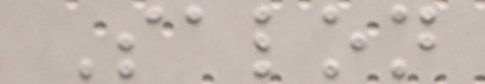Salon
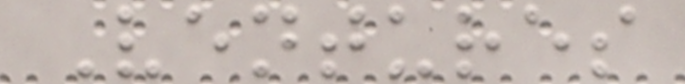Ventures
